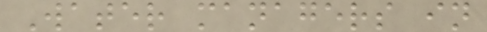Water managers in
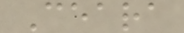Ceara
